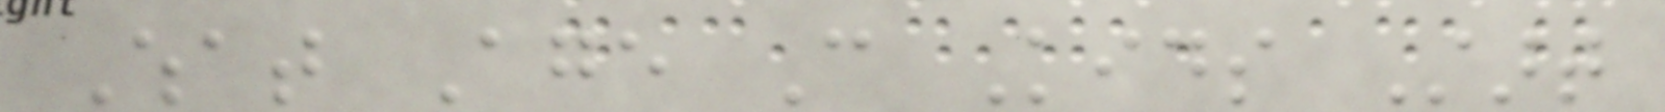What Age Can Kids Start
